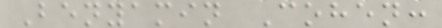Benyamin Cohen:
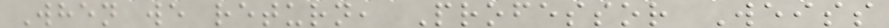When we return, Professor Weiss
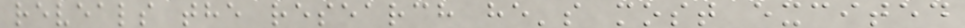reveals the research he's most excited
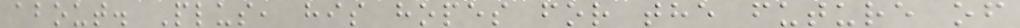about. Plus, his hopes for the future of
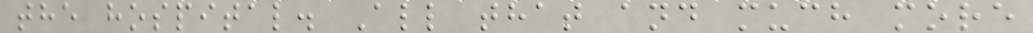the hospital. All that and much more
